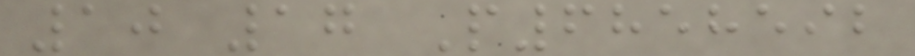10 17 P6858592
